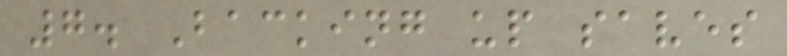7. Backing up saves
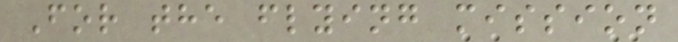For the flying mission
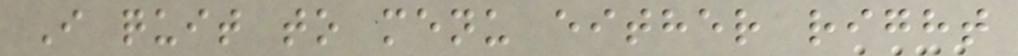I quit to menu either right
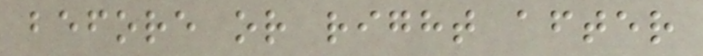before or right after
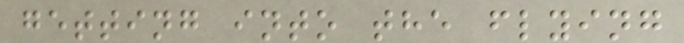getting into the flying
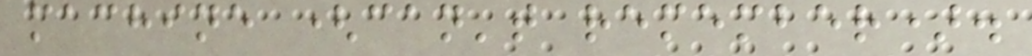machine (can't remember).
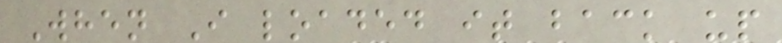When I loaded it back up
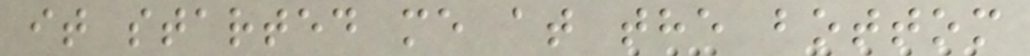it started me at the bottom
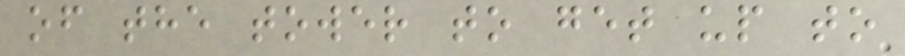of the tower to get up to
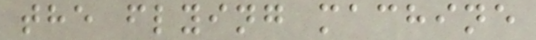the flying machine
